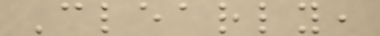Clearly,
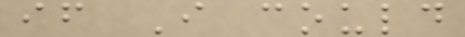if I could
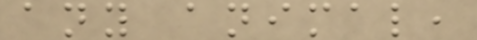any animal,
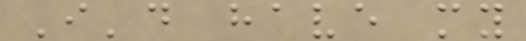I'd have my
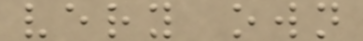very own
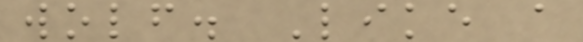wolf. Like a
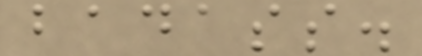badass.
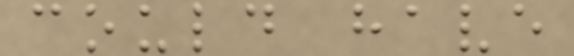could have
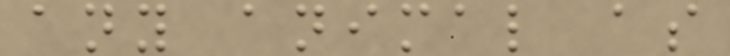any animal as
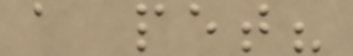a pet?
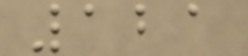121
